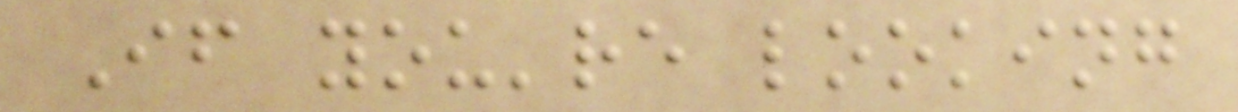If you're looking
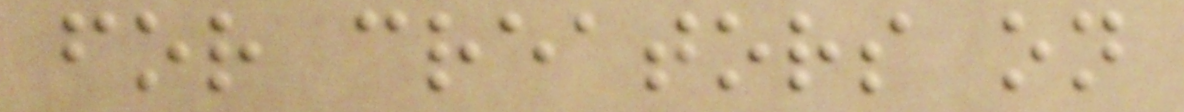for creators on
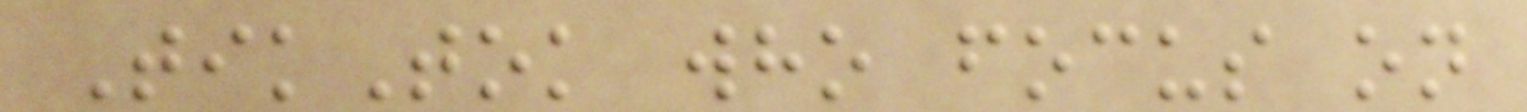TikTok who focus on
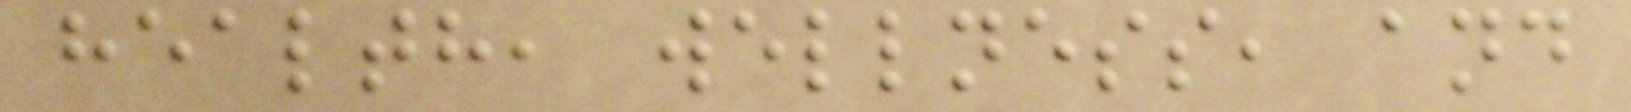health, wellness, and
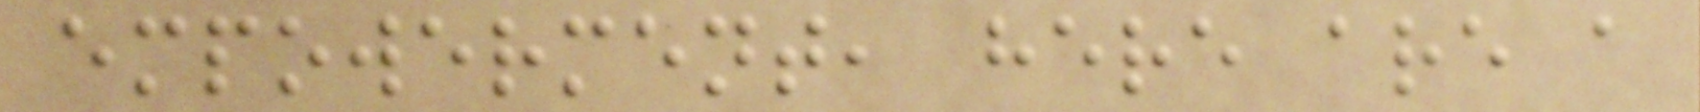empowerment, here are a
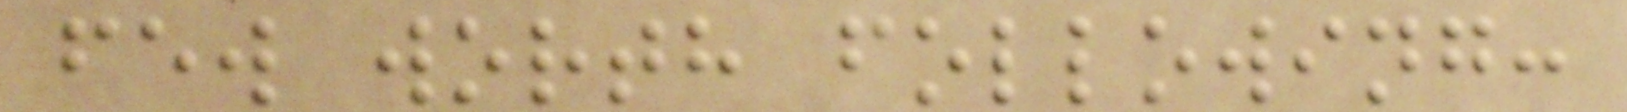few worth following:
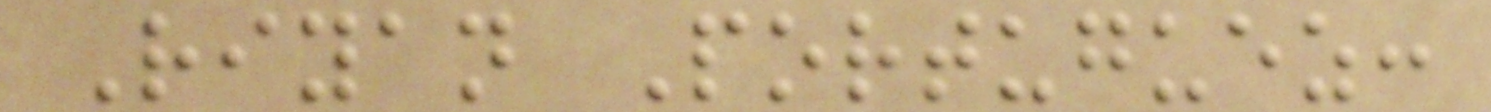Riyan Portuguez:
